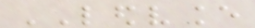LEDVANCE
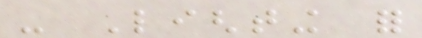- Lighting for
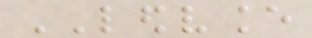LEDVANCE
